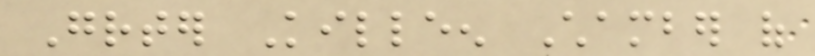Greater Killeen Chamber of
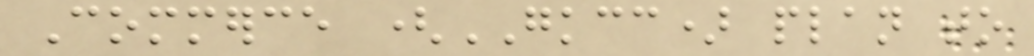Commerce (GKCC) plan to
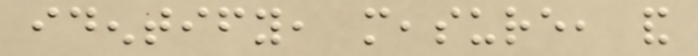identify, measure, and
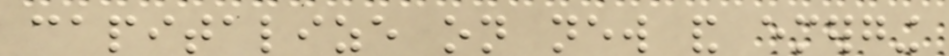capitalize on new and emerging
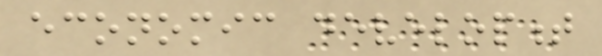economic development
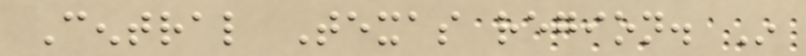Central Texas region. In
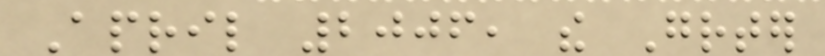April 2006, the Greater
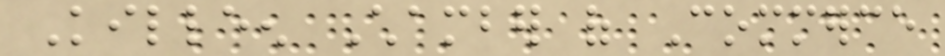Killeen Chamber of Commerce
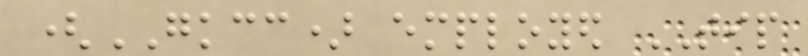(GKCC) employed TIP
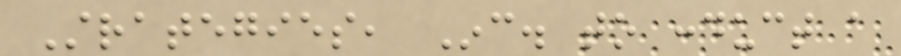Strategies, Inc. to conduct a
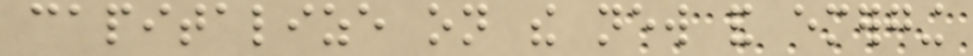capitalize on the new and emerging
